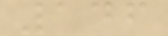146
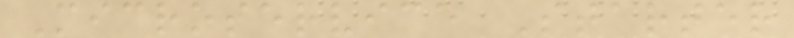Microservice Starter
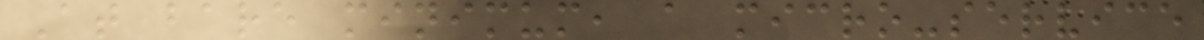At bare minimum, a micro-service
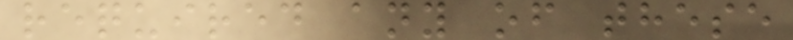required any of these
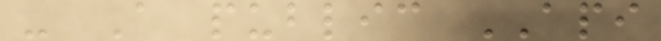- A public API
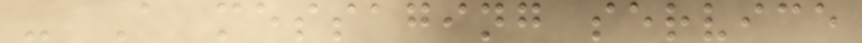- A messaging service
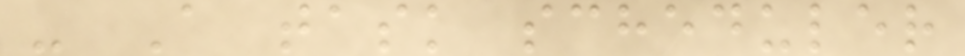- A task scheduler
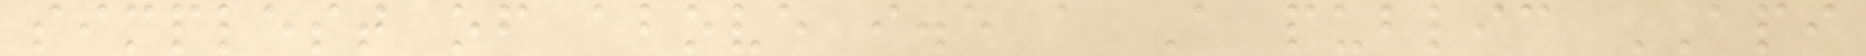simplest of above i.e a A public API
